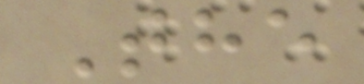The
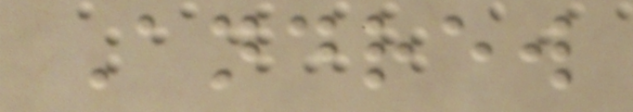Andrew
